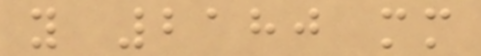y 2180 mm
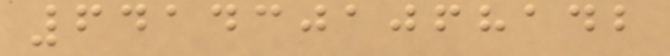6414301068142
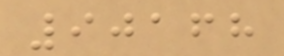90168
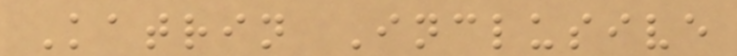Katrin Inclusive
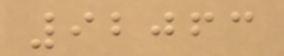92063
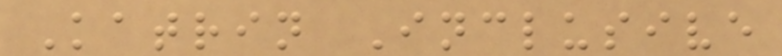Katrin Inclusive
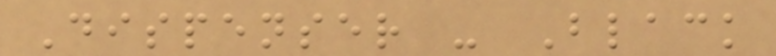Dispenser - Black
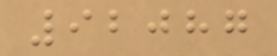92087
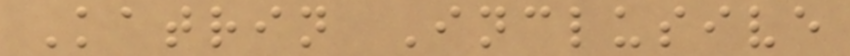Katrin Inclusive
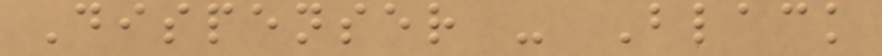Dispenser - Black
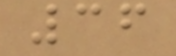36
